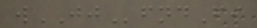wJJfndFi
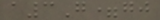a3G=gj
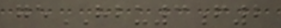geHBU3f2
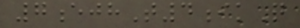7ejhT4ikQ
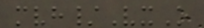mvh/VxO
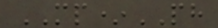MP*PH
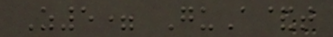Z5= GuA&t
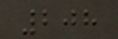208
